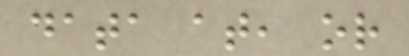data at, or
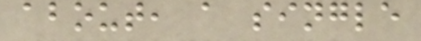about, a single
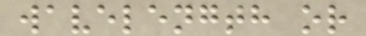wavelength or
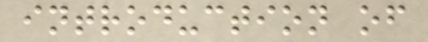introduction of
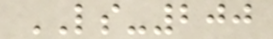LS-200
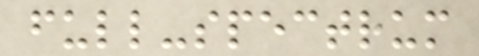full-spectrum
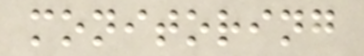monitoring
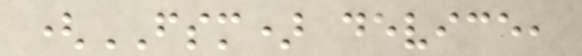(FSM) device,
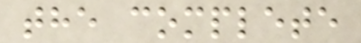the complete
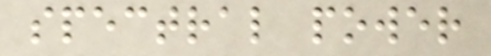spectral power
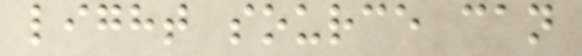light source can
